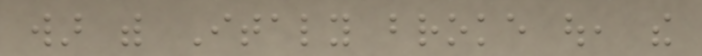war with Italy broke out, the
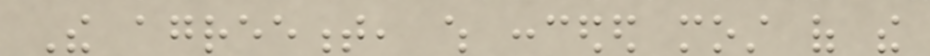The agreement, which conceded most of the
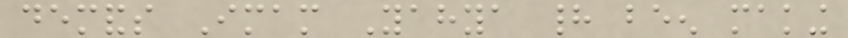demands Imam Yahya had been making
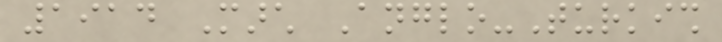1914 March Anglo-Turkish
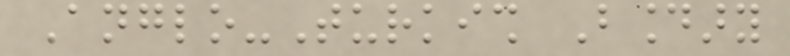Anglo-Turkish Boundary
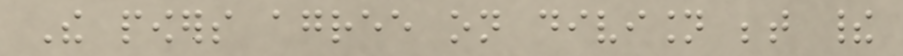The powers agree on division between their
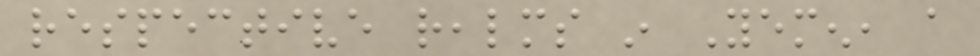respective realms in Yemen, a
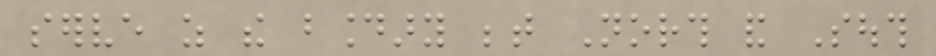serve as the boundary between North and South
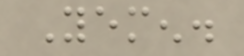Yemen.
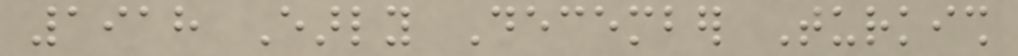1918 Early December Turkish
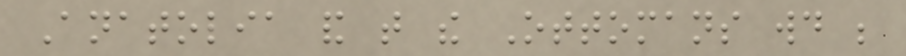Anatolia and that the Ottomans would be
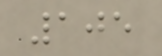105
